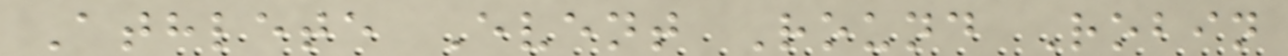Athlete Event Round Robin
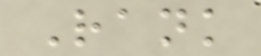Rank
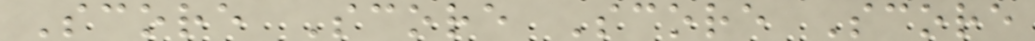Score Score Score Score
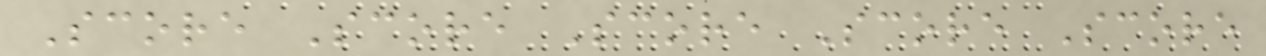Score Score Score Score Score
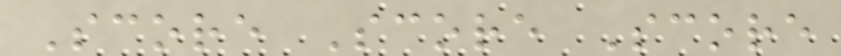Score Score Score
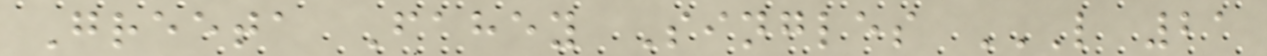Greeta Fahey Singles L 21
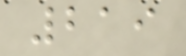219
